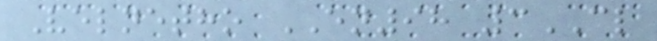Velnetho EN98 3CL
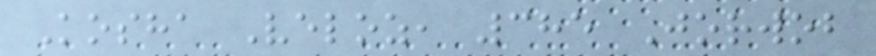Kosha Veloz, 385 Jorwob
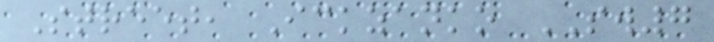Street, Ickzanko SW7
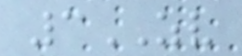3ZV
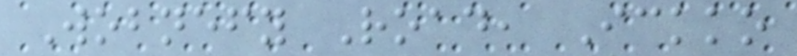Wobnefy Road, Ickko
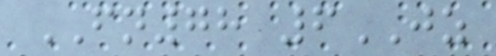FN78 6JZ
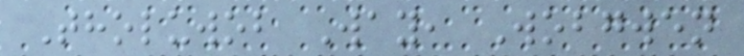Tholuwob Way, Wobgwen
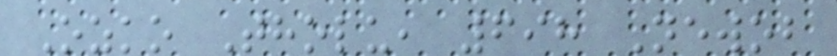Ozko Tholu, 698 Newob
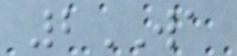2WA
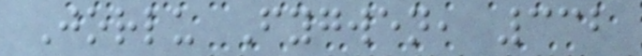Jorlu Fygwen, 332
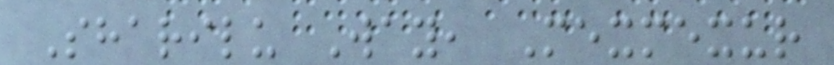Sharilu Way, Mexmexur
